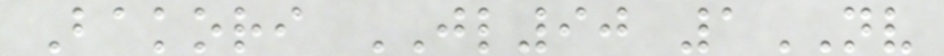Bakori JL90 1NV
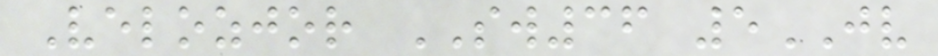Velozjor SW36 5JV
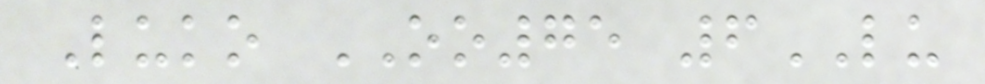Luko OO75 6LU
